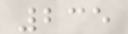235
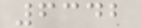6342
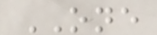ONE
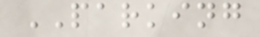PARKING
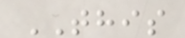THIS
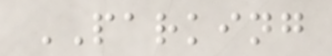PARKING
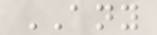ANY
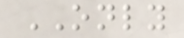ONLY
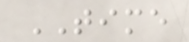TIME
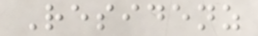Residenz
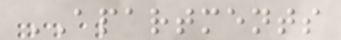APARTMENTS
